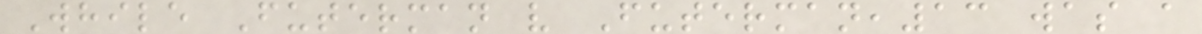While Futerman v Futerman,13 was a
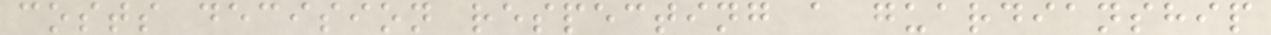costs decision respecting a guardianship
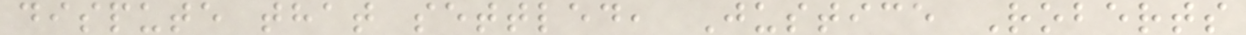dispute that settled, Justice Roberts
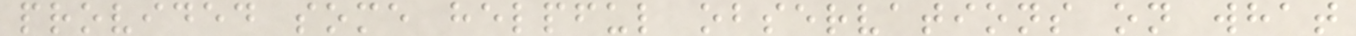provided some helpful observations on what
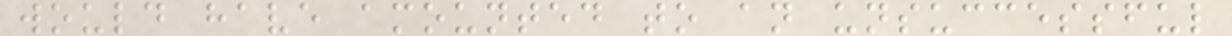would have amounted to an unsuccessful
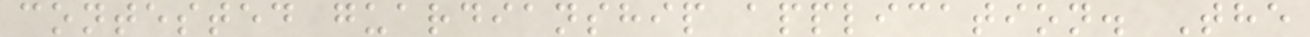contested guardianship application. The
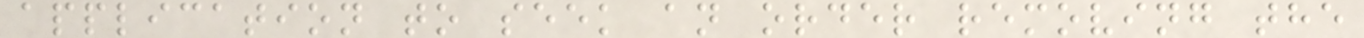application to seek an order removing the
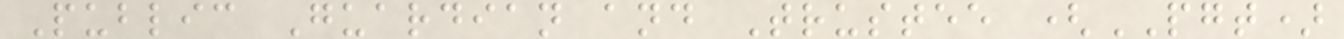Public Guardian and Trustee (PGT)
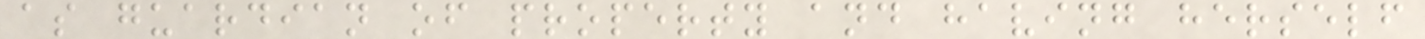as guardian of property and having herself
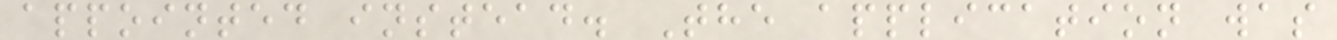appointed instead. The application was
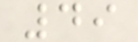49
